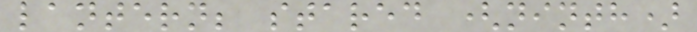lantern; stared (ninth)
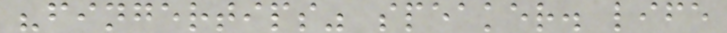"fingertips" speaker. life
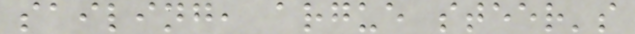sailing, argue steer's
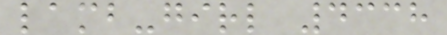lamb-girl 4338
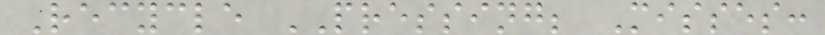Recycle PRESSING; Misses:
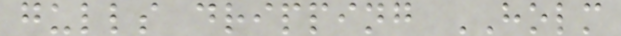gulls dripping HOLM
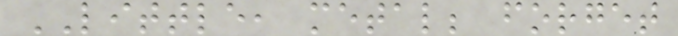LITTLE, metal; forget
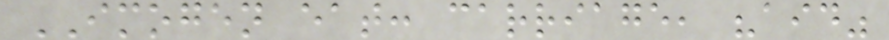IMOGEN eat: carriage, "aid"
